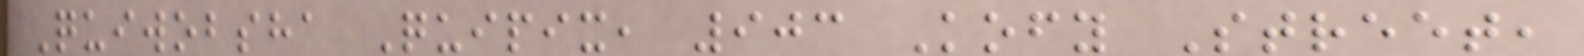Quiwobsha Quipix, 903 Kofy Street,
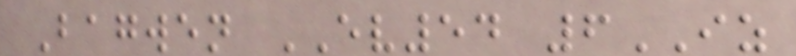Bagwen EV54 6IZ
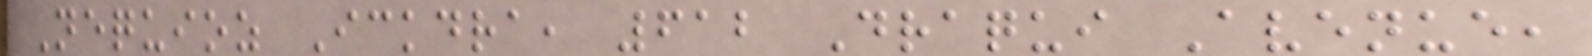Nequioz Ickdra, 612 Draqui Avenue,
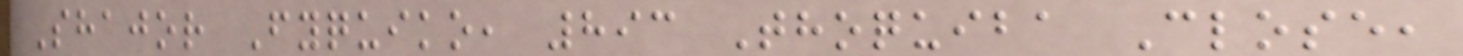Shajor Fyquiko, 893 Thoquiba Close,
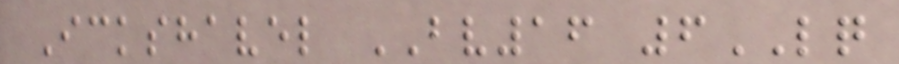Ickshavel BV16 6LQ
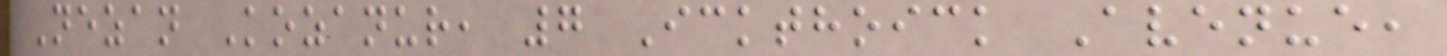Nezan Kozanur, 7 Ickthoick Avenue,
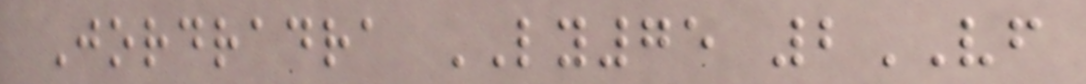Jordradra LY75 2VF
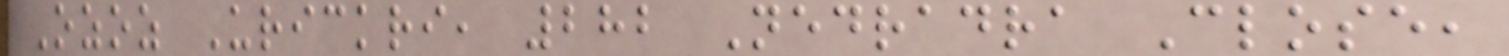Ozoz Urickri, 282 Nedradra Close,
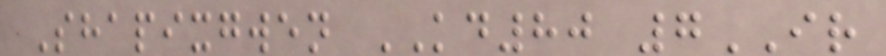Shapixgwen KD80 7IR
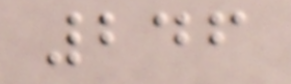246
